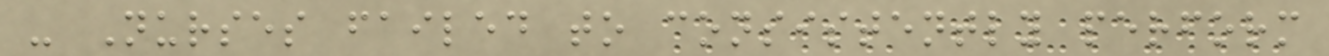- Nurses failed to consistently perform
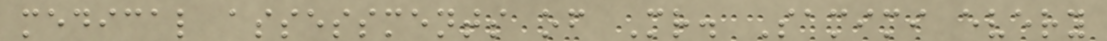medical assessments of Mr. Samimi every
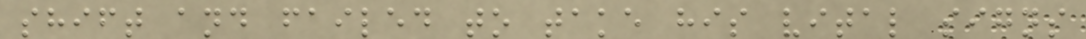shift and failed to take his vital signs
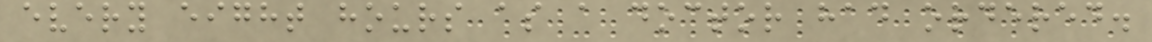every eight hours as a doctor had ordered.
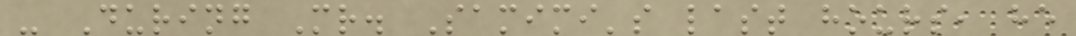- During Mr. Samimi's last hours, he
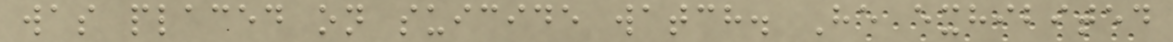was placed on suicide watch. He exhibited
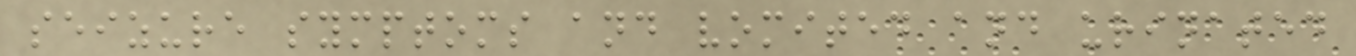seizure symptoms and vomited and urinated
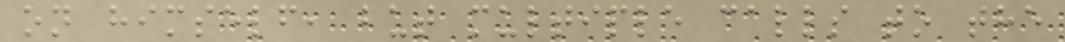on himself, but multiple calls to the
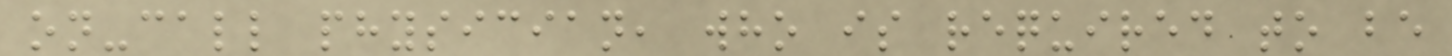on-call physician, who is required to be
